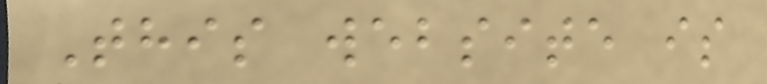This website is
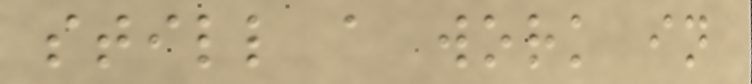still a work in
